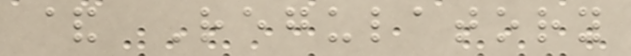& Regulatory
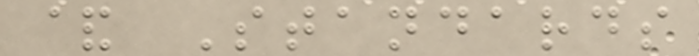& Standards
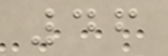46
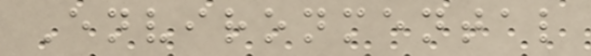Environmental
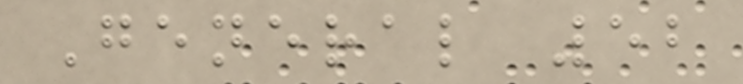General 52
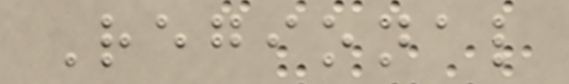Regional
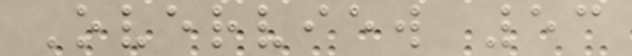Overview 53
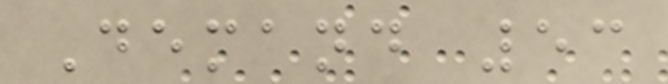Demand 53
